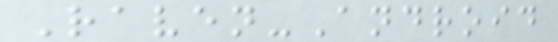Raven-Android
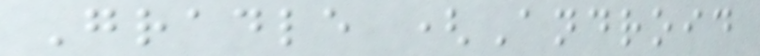Gradle (Android
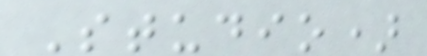Studio)
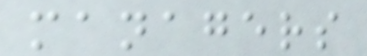managers
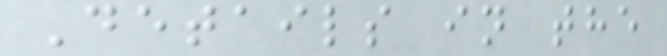Details in the
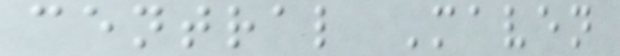central Maven
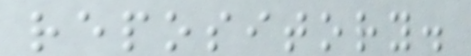repository.
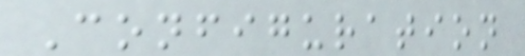Configuration
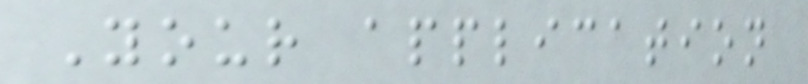Your application
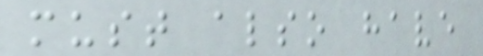must also have
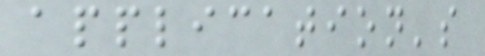application's
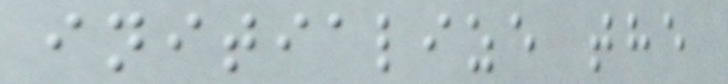initialize the
